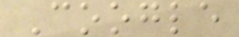Coogle
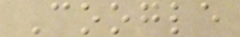Coogle
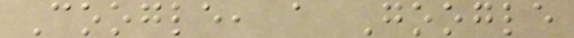Coogle, a Google
